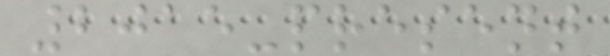2015-present
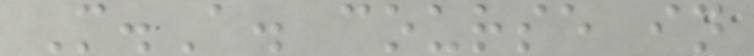M.A. course in
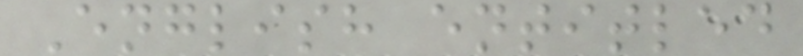English entitled
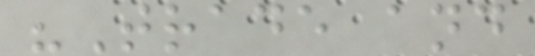"Trade and
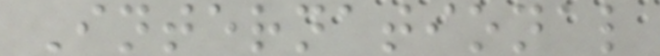International
